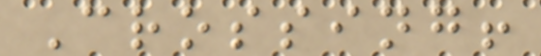Crossing!
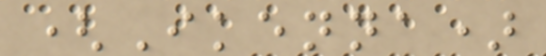(Ikenna)
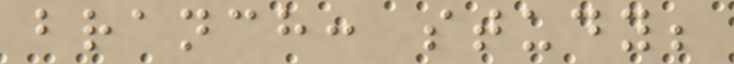branch: study;
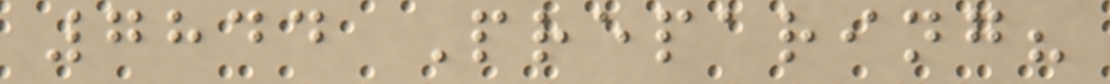7844 Preparing?
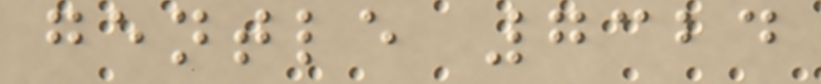gentle 7324
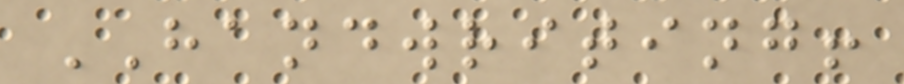HANDWRITING!
